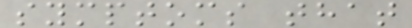symptoms that
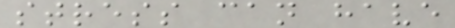stress can have
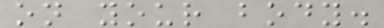on your body.
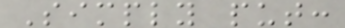Simply put:
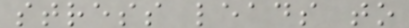stress leads to
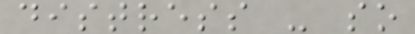distress - so
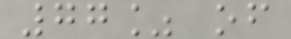77% of
